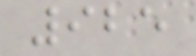925
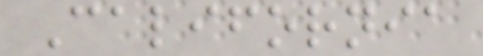California
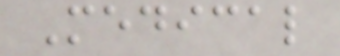Medical
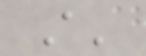A'
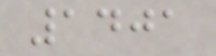1401
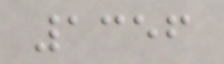1356
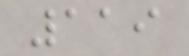119
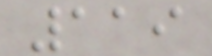119
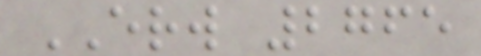ERW 2765
